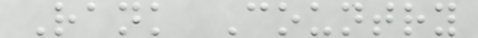Rank Country
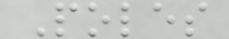Poles
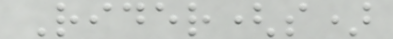Rider(s)
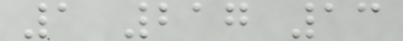1 217 13
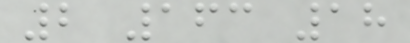2 163 18
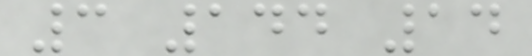3 144 14
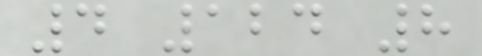4 124 8
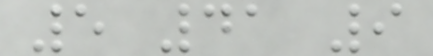5 41 9
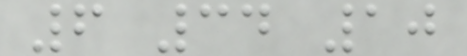6 34 10
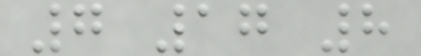7 17 8
